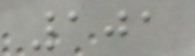101
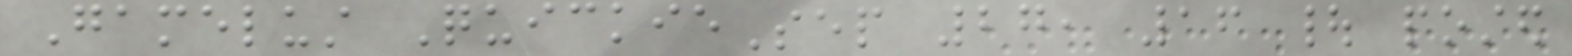Gamelust QuickieSep 27, 16 | posted
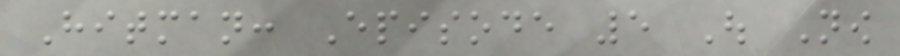Hitman: Episode 5 Out Now
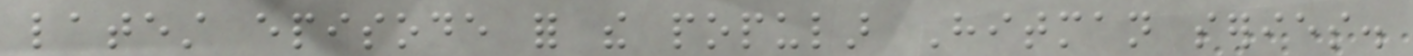latest episode for the popular Hitman series.
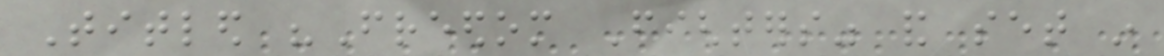Titled "Freedom Fighters" and set in
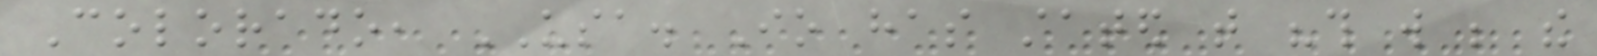Colorado, USA. Io has stated that "this will be the
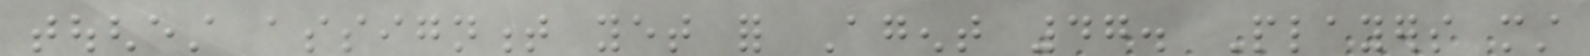toughest assignment yet for Agent 47. Players must
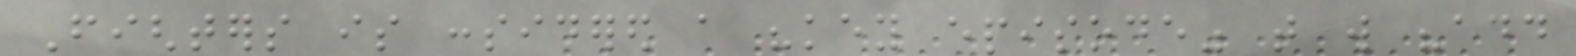Fighters is considered a "key episode" that will "add
